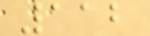112
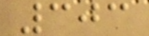303
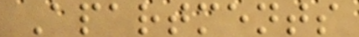Apartments
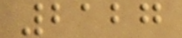2127
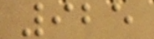925
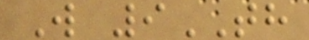W 9TH
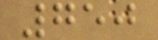750
